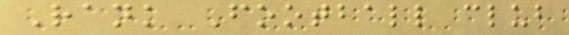Rank Football club
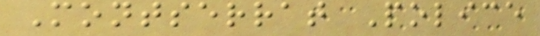Montserrat Police
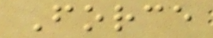Force
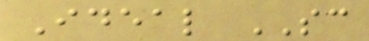Ideal SC
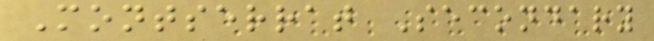Montserrat Secondary
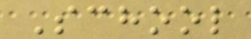School
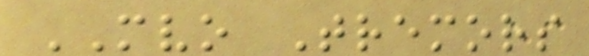MVO Tremors
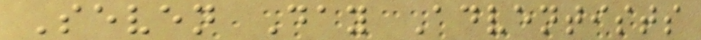Seven Day Adventists
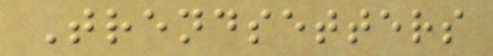Trendsetters
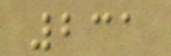231
